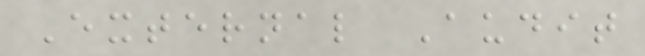External Audit
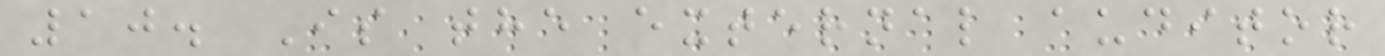10. Is the external auditor
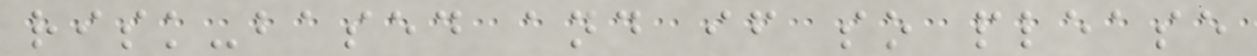risk-based and if so please
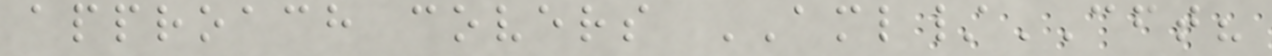approach covers AML/CFT?
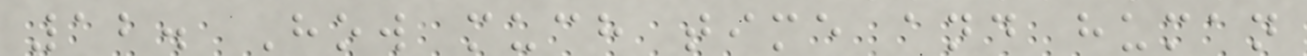12. How much time and human
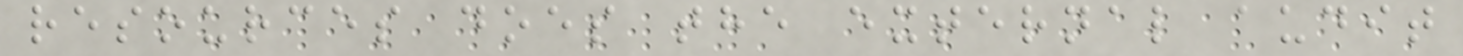resources does the external audit
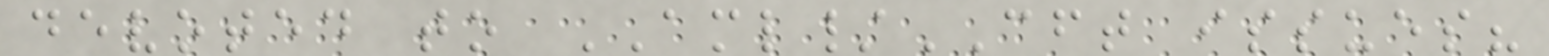devoted to AML/CFT issues?
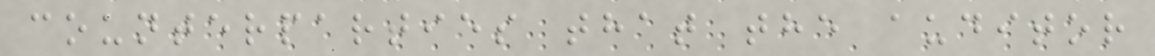counterparties that the auditor
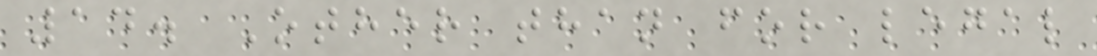14. Other than for legal
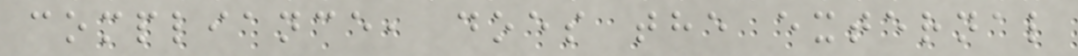compliance, does the external
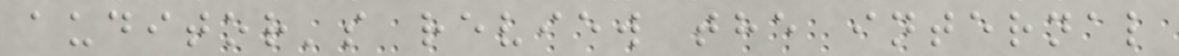auditor's review the internal
